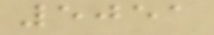5051
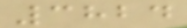3824
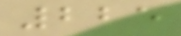225
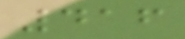416
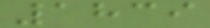1839
